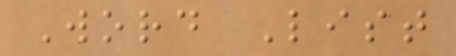Word List
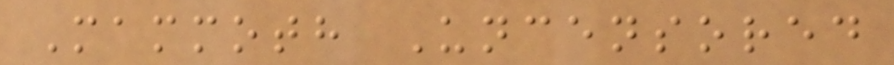Mammoth Uncensored
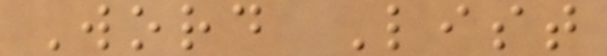Word List
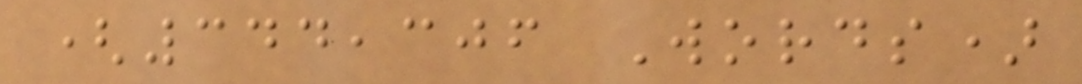(344,306 Words)
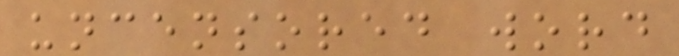uncensored word
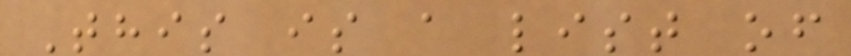This is a list of
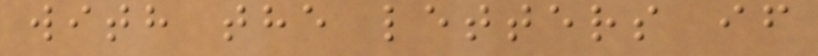with the letters if
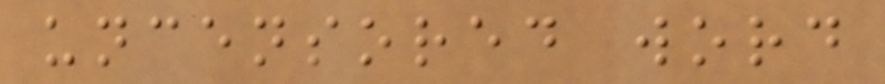uncensored word
